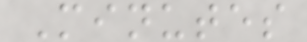Minutes
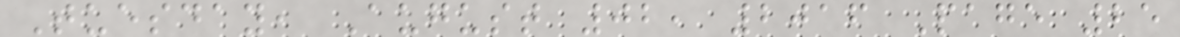Tuesday, August 02, 2016 Page 25
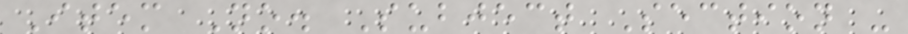Item No. Subject Section -
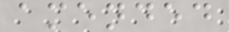amended
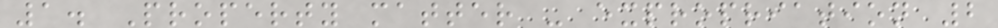1. Property matter - expropriation 2
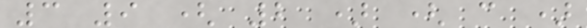3 9 ( 2 ) ( c )
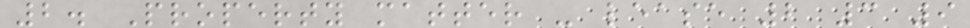2. Property matter - lease 2 3 9
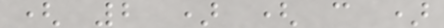( 2 ) ( c )
